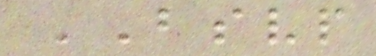BSVP
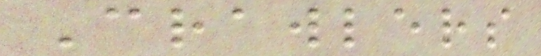Crawlers
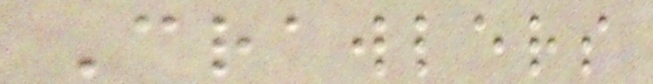Crawlers
